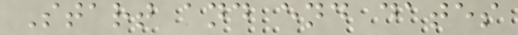Start and end dates
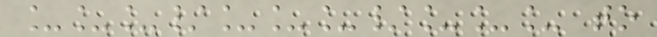___/___/___ to
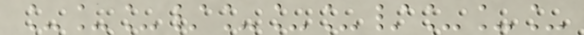___/___/___
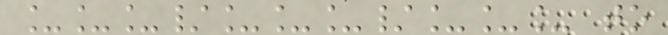___/___/___ to
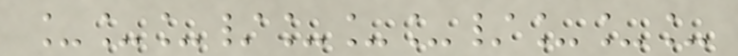___/___/___
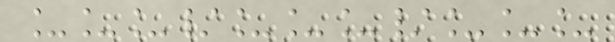___/___/___
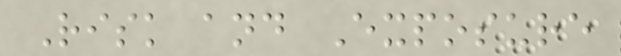Risk and Exposure
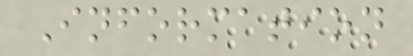Information
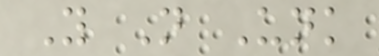Y N Unk
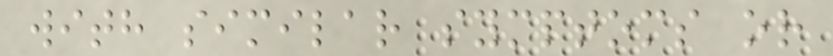with similar symptoms or
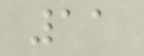11
